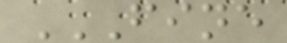FINE
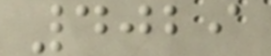4029
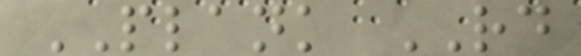PLANK RD
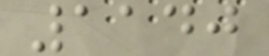1140
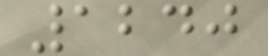1240
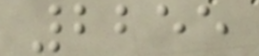2255
